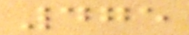475
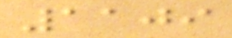1109
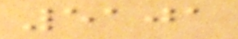5101
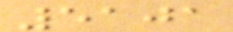5101
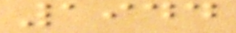1944
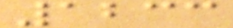1233
